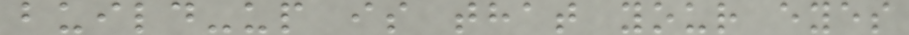build-up is that your eyes
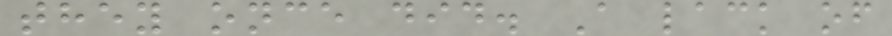they once did. A lack of
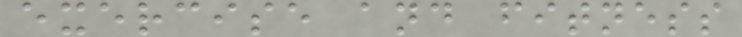exercise and fitness
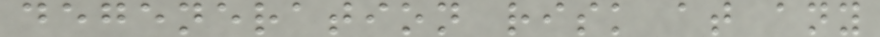degeneration risk at any
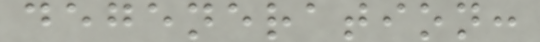degeneration:
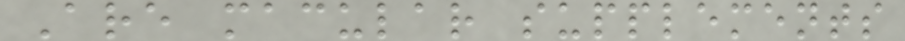Are macular supplements
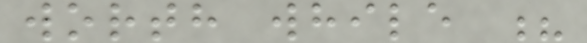worth while ?
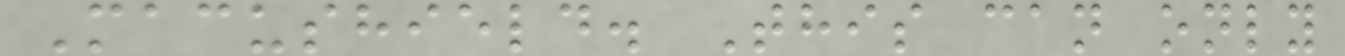Macushield. This can only
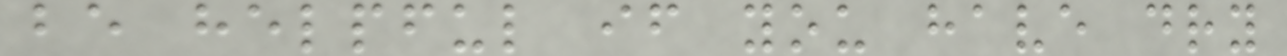be helpful if you have dry
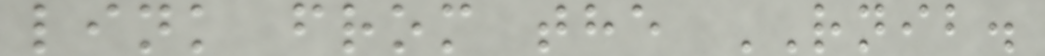link from the RNIB.
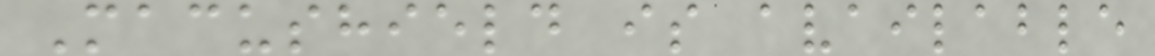Macushield is available
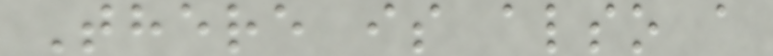There is also a
